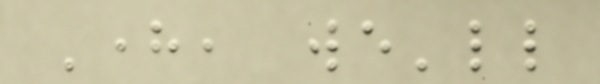Here, we'll
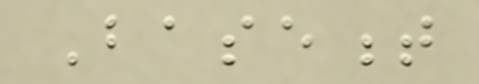Basement
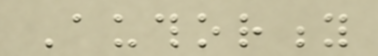Authority
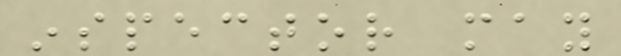inspector may
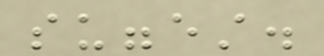suggest.
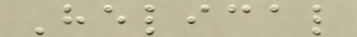Helical
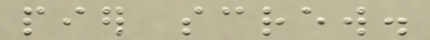pier screw.
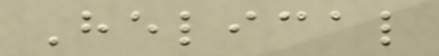Helical
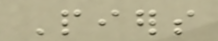Piers
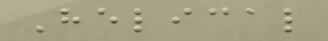Helical
